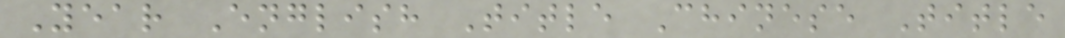Year English Title Chinese Title
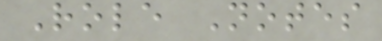Role Notes
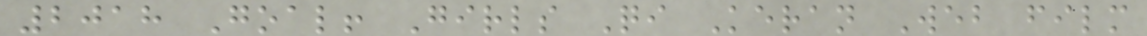2018 Goal! Girls Qi Keran Web film
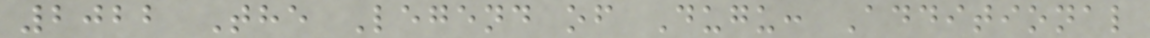2022 The Legend of Dugu: Additional
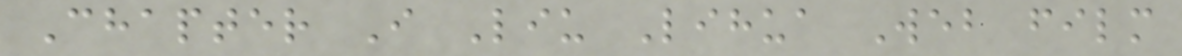Chapter I Liu Lihua Web film
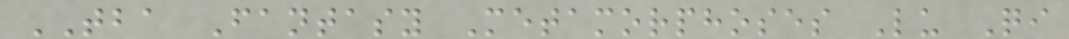TBA Fantasy Metamorphoses Lu Qi
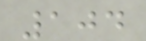104
